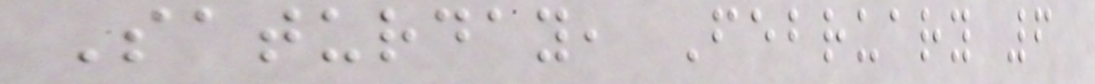Saturday, February 6
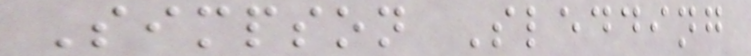Simpson Sledding
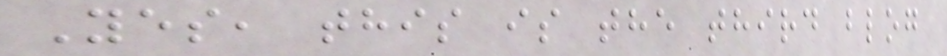Yes, this is the third blog
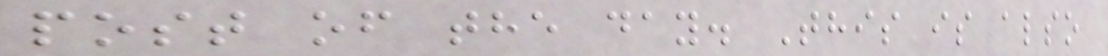post of the day. This is also
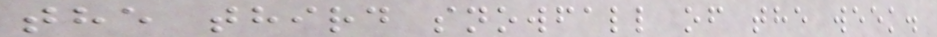the third snowfall of the week.
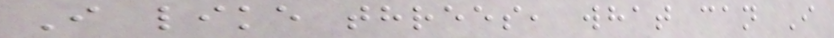I like threes, what can I
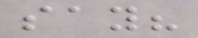say?
